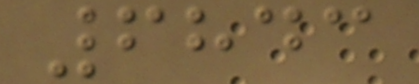6843
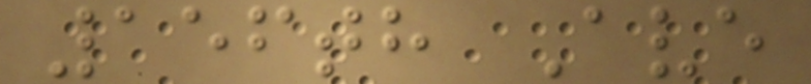156th Ave
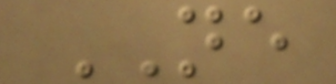NE
